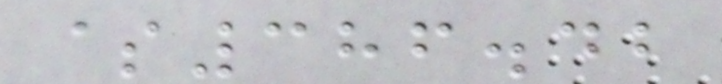$386.42
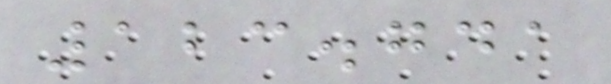123.741
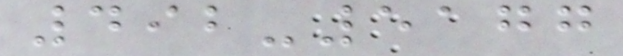492-5177
